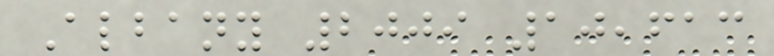Albany 2009 10,613
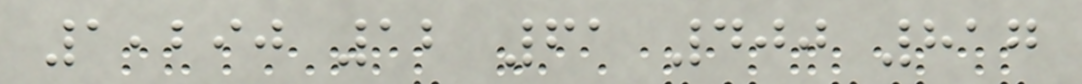1,290 12 61 400 817
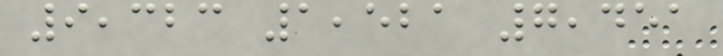9,323 1,521 7,451
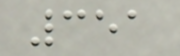351
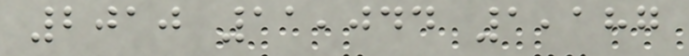2010 11,044 1,187
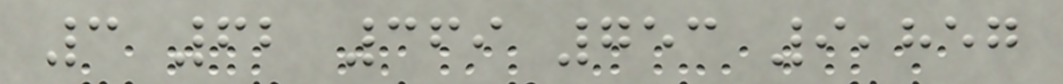3 62 369 753 9,857
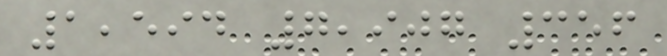1,594 7,907 356
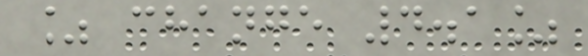% change 4.1%
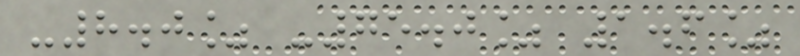-8.0% -75.0% 1.6%
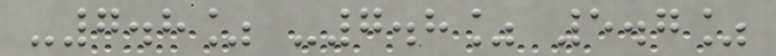-7.8% -7.8% 5.7%
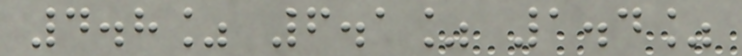4.8% 6.1% 1.4%
